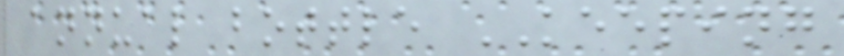annual bottle KEEPING
